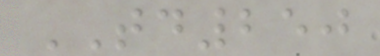TD250
